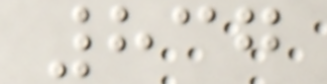837
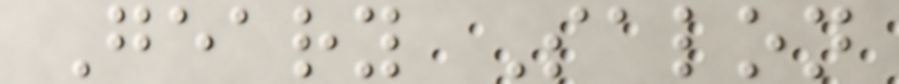Geary Salon
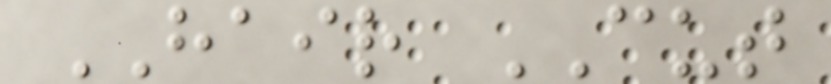HAIR CUT
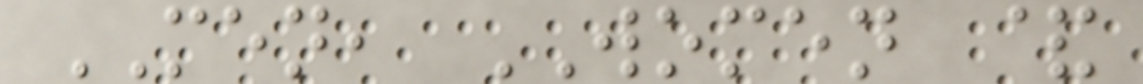MEN, WOMEN &
